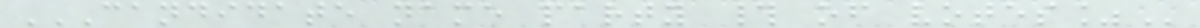CANDIDATE NAME PARTY # OF VOTES%
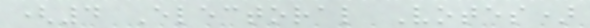(4 Electoral Votes)
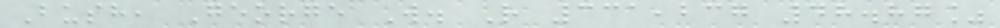Bush, George W. R 331,237 48.87%
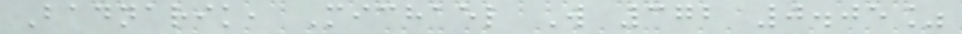Badnarik, Michael W 372 0.05%
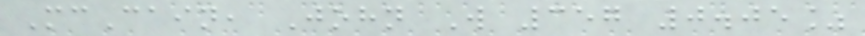McCain, John W 357 0.05%
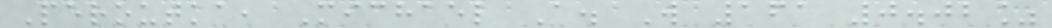Peroutka, Michael A. W 161 0.02%
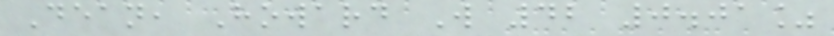Dean, Howard W 42 0.01%
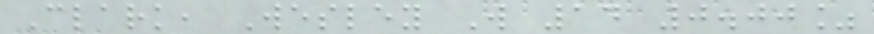Clark, Wesley W 14 0.00%
